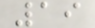19
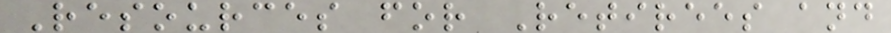Resources for Retirees and
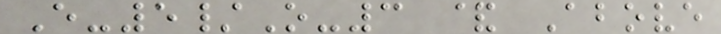E-5/O-3 & Above
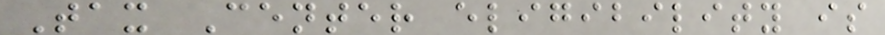Tax Center eligibility is
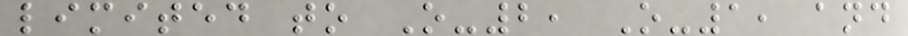limited to O-2, O-1, and
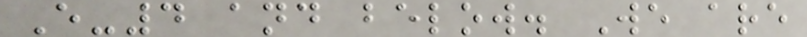E-4 and below. We are
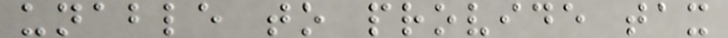unable to provide tax
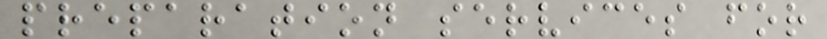preparation services for
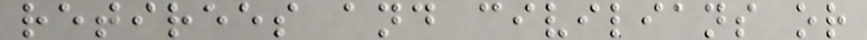retirees and civilians or
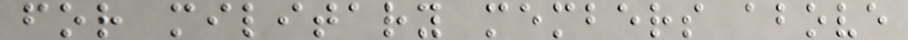for military members above
